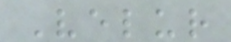Velur
